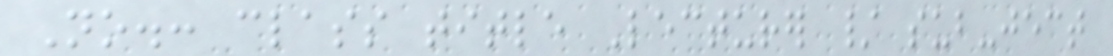No.: class title Lecturer / sub-ject
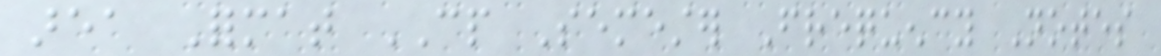area Format CP Semester Frequency Notes
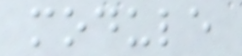module
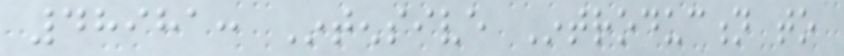48981: Intensive Introduction to
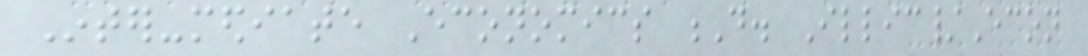Inter-mediate Economics D. Illic/Econ
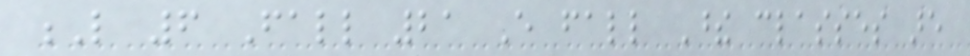L 6 Fall 21 Every fall These classes are
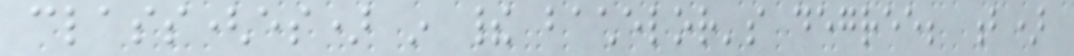class(es) in their bachelor's degree; b)
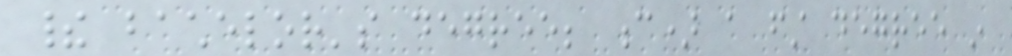their bachelor's degree; c) a first degree in
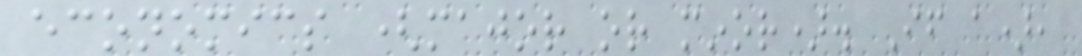economics (major or minor). If a),
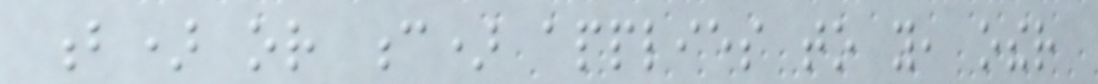b) or c) applies to you, other
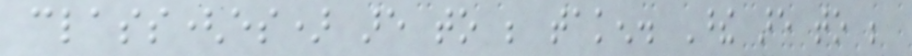class(es) are to be taken. These are to be
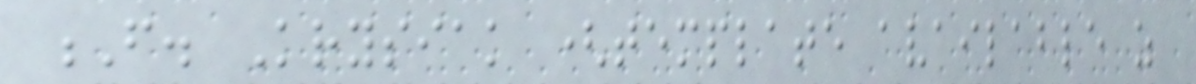F. Krysiak (template available as
